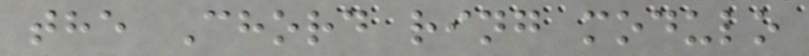the Chord ring modulo
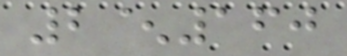2^160
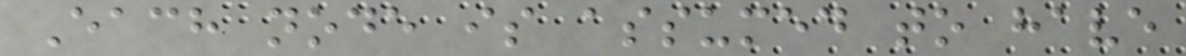Each node is assumed to have
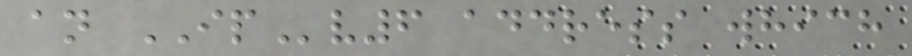an IPv6 address which
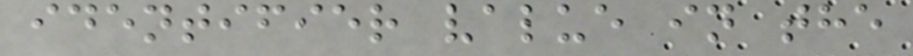identifier value in the
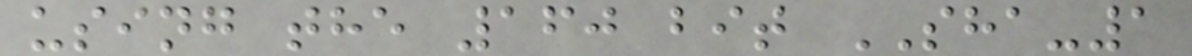using the 160 bit SHA-1
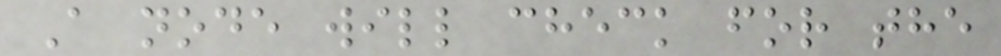A node will check for the
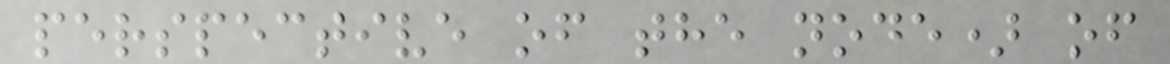perspective of the node) of
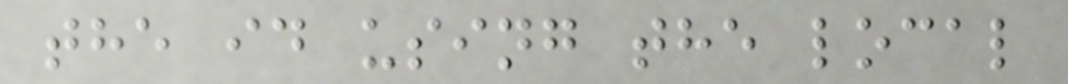the id using the local
